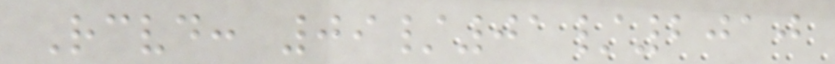Received: 09/01/2010
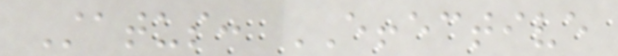Status: EFFECTIVE
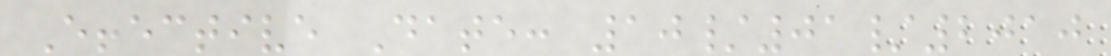Effective Date: 10/01/2010
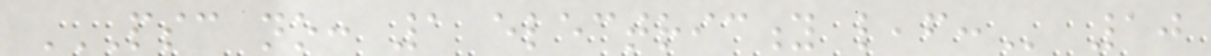PSC NO: 1 ELECTRICITY LEAF: 10
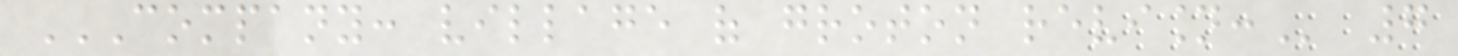COMPANY: VILLAGE OF GROTON REVISION: 7
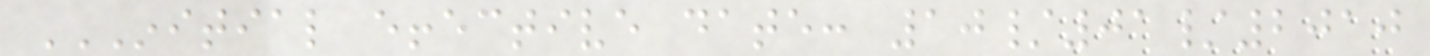INITIAL EFFECTIVE DATE: 10/01/2010
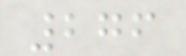276
